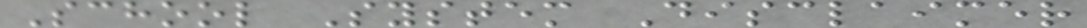School System Disclaimer
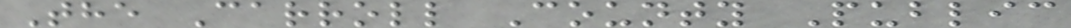The Carroll County Public
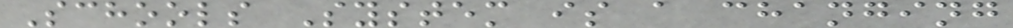Schools System is a changing
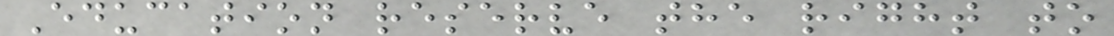Education reserve the right to
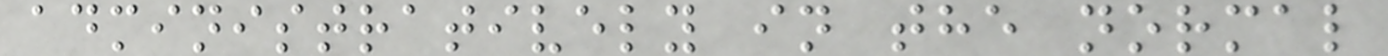administratively in the normal
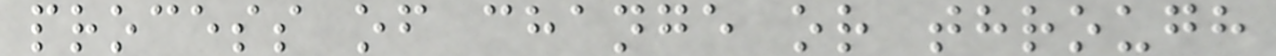process of change or through
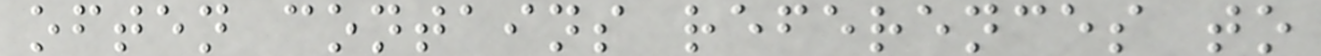often contains references to
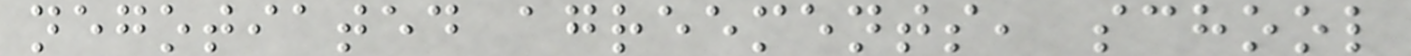negotiated agreements, school
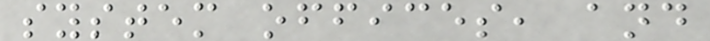system offices, and
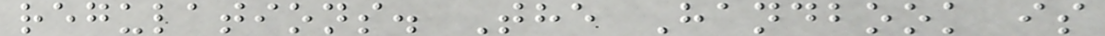regulations. The Handbook is
